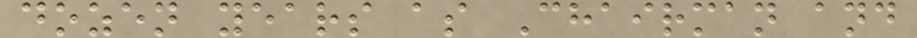dozen years as Chairman and
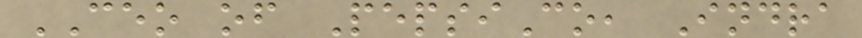CEO of PepsiCo, Indra
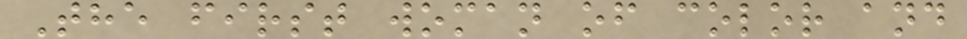The first woman of color and
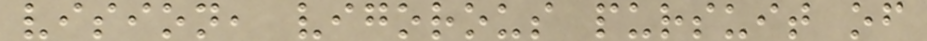vision, vigorous pursuit of
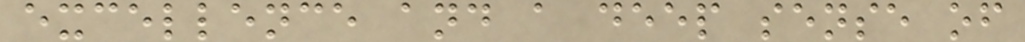excellence and a deep sense of
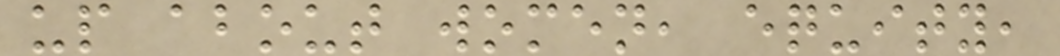up about women, equity,
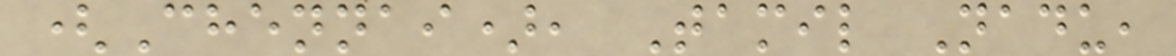(Chennai), Tamil Nadu,
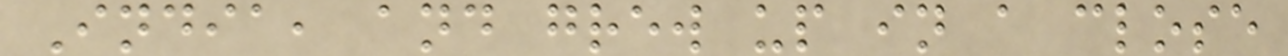India, and grew up in a close
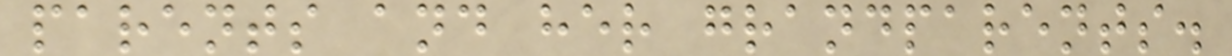parents and her grandparents.
